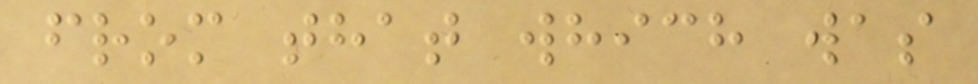from that which was
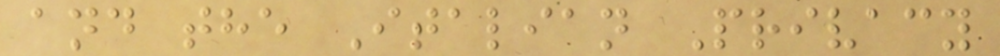and the Italian Privacy
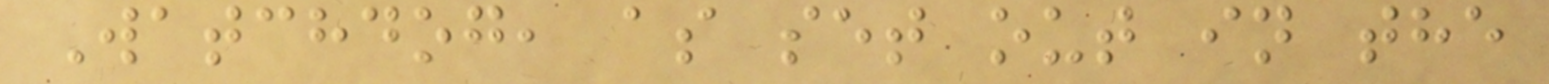Watchdog, as set out in the
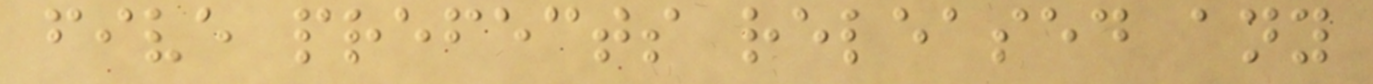five prefects released any
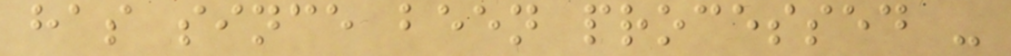has since been processed -
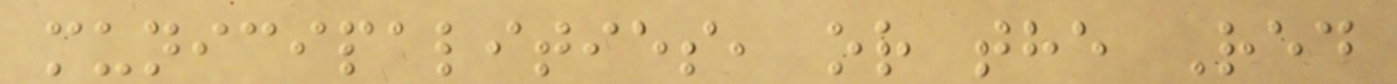municipalities, or the Red
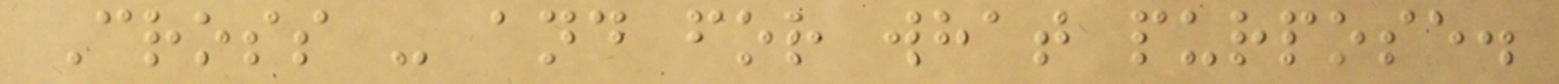Cross - and for what purpose.
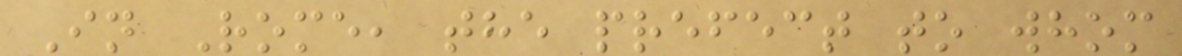In Rome, the prefect to whom
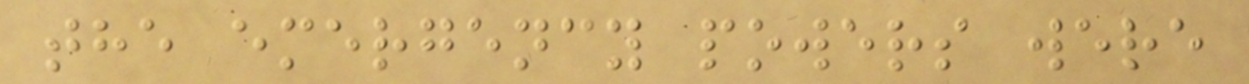the emergency powers were
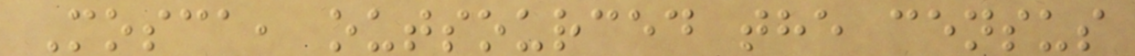Mosca, outsourced the census
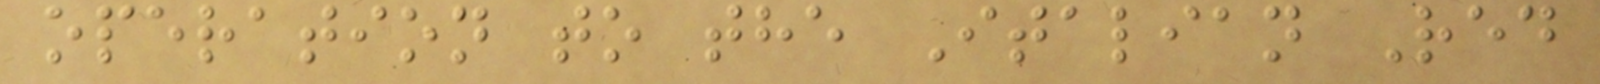operation to the Italian Red
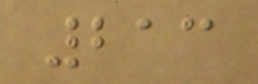213
